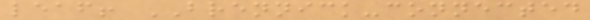leaf! BRENNICK-connected
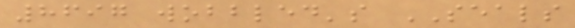8697 wobbled's SEALS
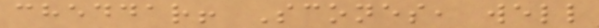cheddar! Scones, well
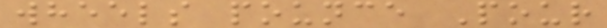wheels pounce Pour
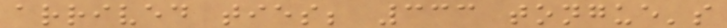arrived ties; 333 tongue's
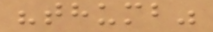"thumb"
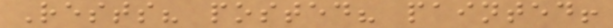Rests? posted? painted!
